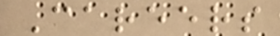Careers
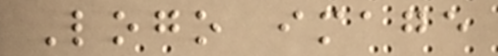Logo image
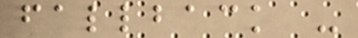fallback -
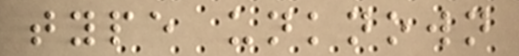type unknown
